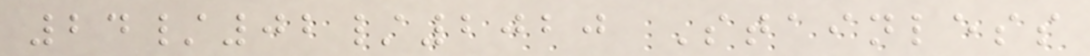24/02/2020 Stainless
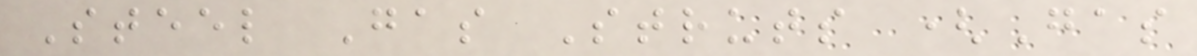Steel Gas Struts (Gas
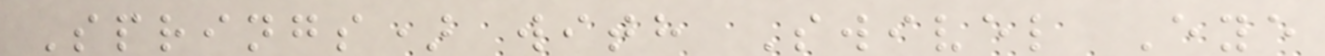Springs) with Swivel Eye
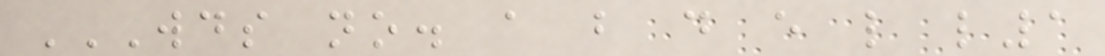WDS NO. A B D E L L1
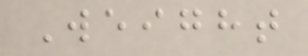Weight
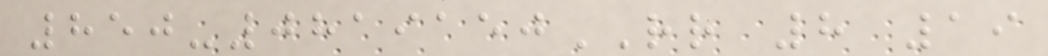850-0819150RR 8 19
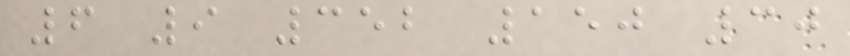6 9 352 150 30
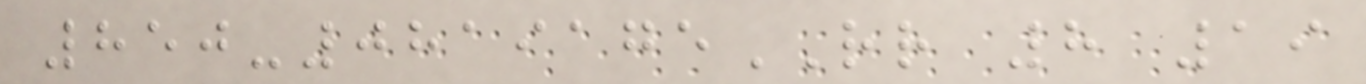850-0819175RR 8 19
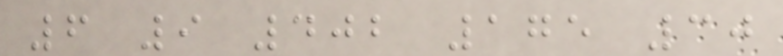6 9 402 175 30
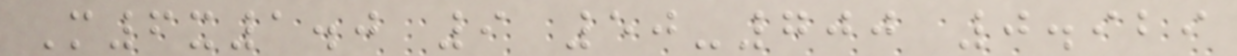M6x1.0 9 50-700 0.929
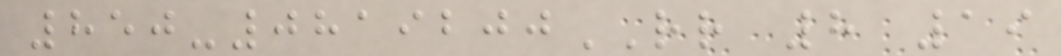850-0819200RR 8 19
